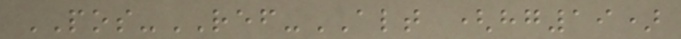POS-REF-ALT (hg19)
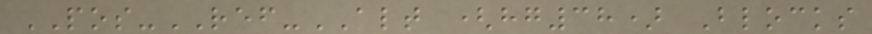POS-REF-ALT (hg38) Blocks
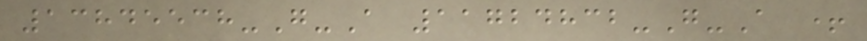13845538-G-A 11724832-G-A +
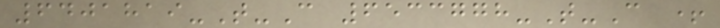6401819-T-C 6533778-T-C +
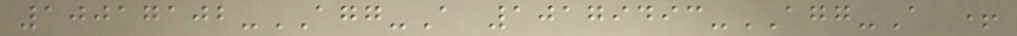10017102-AGG-A 10179493-AGG-A +
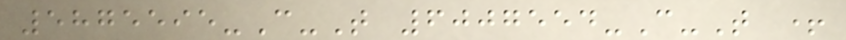5875595-C-T 6007554-C-T +
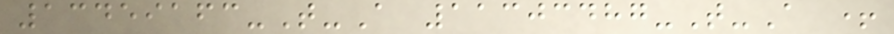13459163-T-A 11303487-T-A +
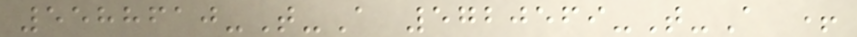5588610-T-A 5720569-T-A +
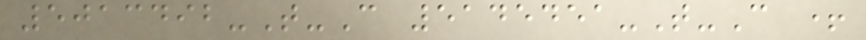5013492-T-C 5145451-T-C +
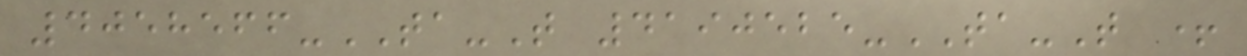4058566-TA-T 4190525-TA-T +
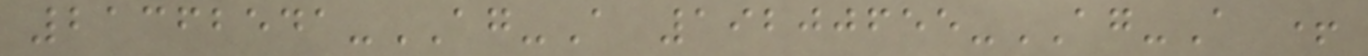21362541-AG-A 19200655-AG-A +
